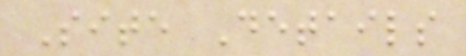Site Details
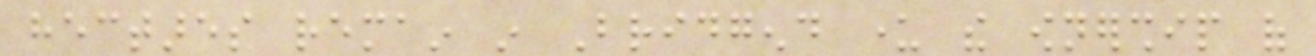hectares remain in Bridgend under the ownership of
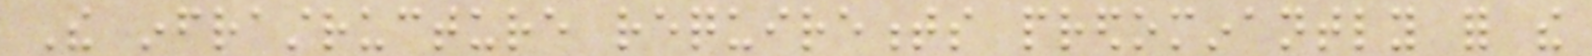The infrastructure requirements predominantly for the
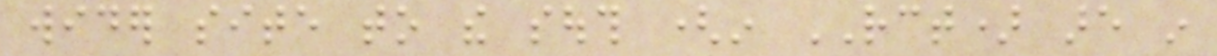wider site to the south (in RCT) are in
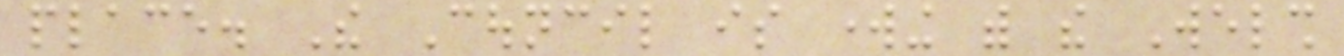place. The Council is working with the Welsh
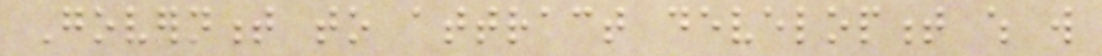Government to attract development which will
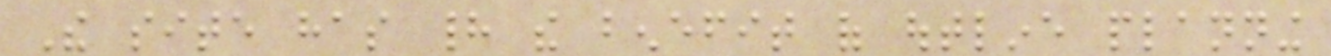The site has had the benefit of outline planning
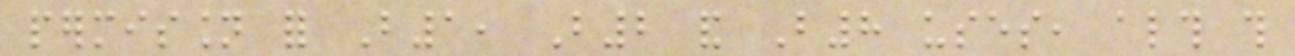permission for B1, B2 and B8 uses, although this
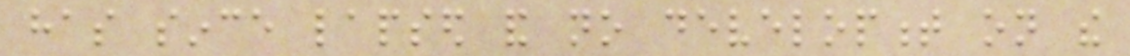has since lapsed and no development on the
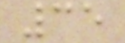35
